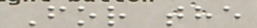For the
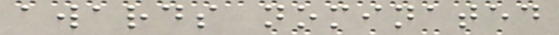awards nominated
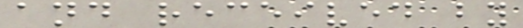and received by
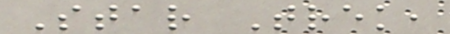Star Trek,
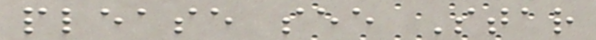please see Star
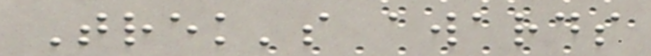Trek's awards
